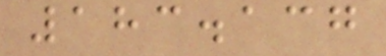183.137
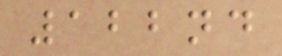122nd
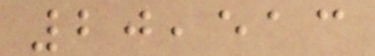20,513
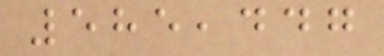585,447
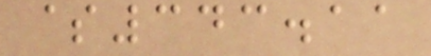$343.11
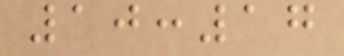10:17
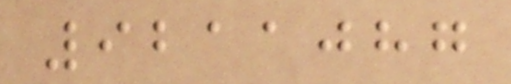9211087
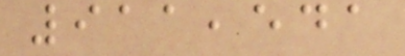911,541
